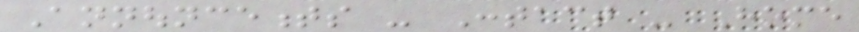Announcements - Contact - Home
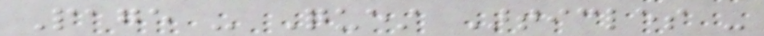Page - Quest Articles -
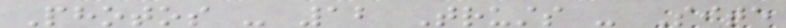Photos - 12 Trusts - Site
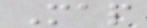Map
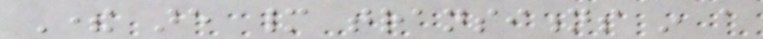There are many transitions in a
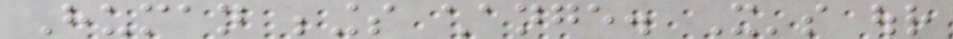Human beings change. It's our
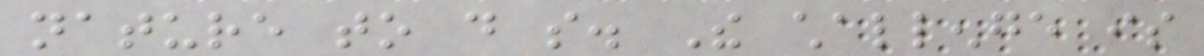nature to do so. The challenge is
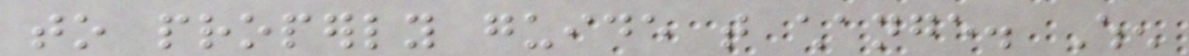to properly guide that change. When
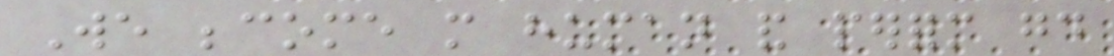We become more human and perform good
